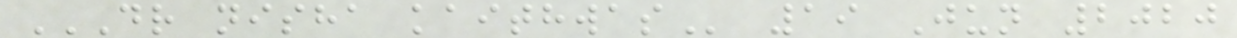DR NISHA KAITHWAS 19 Jun 2020
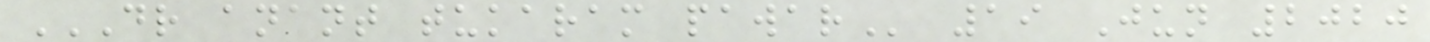DR ANANT TUKARAM PAWAR 19 Jun 2020
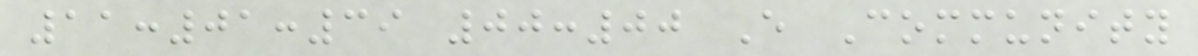11:01:39 00:00 E Community
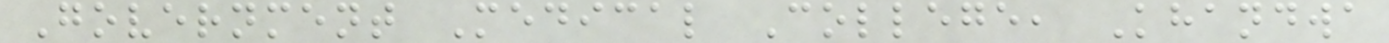Government Medical College, Khandwa
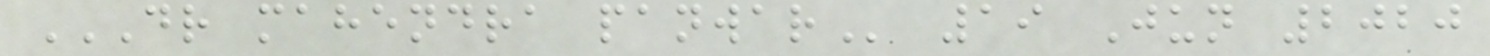DR MAHENDRA PANWAR 19 Jun 2020
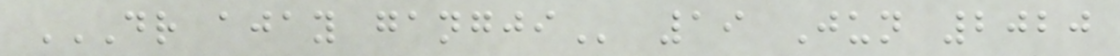DR AJAY GANGJI 19 Jun 2020
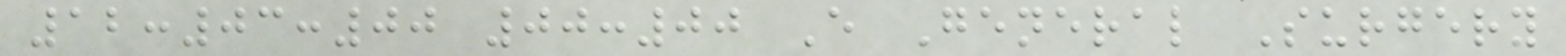12:03:00 00:00 E General Surgery
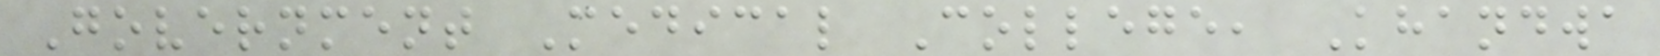Government Medical College, Khandwa
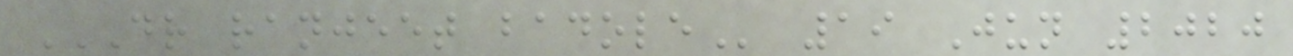DR RANJEET BADOLE 19 Jun 2020
